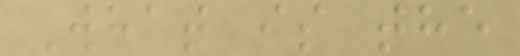What is the
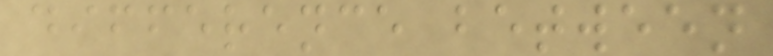difference between
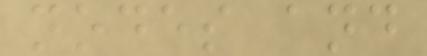nodes and
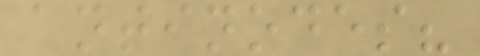antinodes?
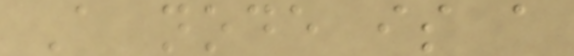A node is a
